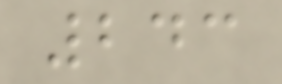243
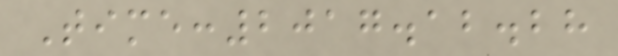Time:2017.12.28
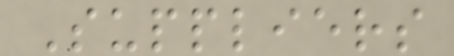Suppliers
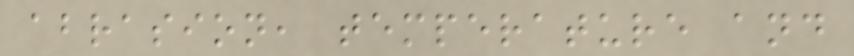abrasion, temperature and
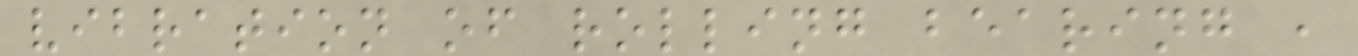vibration of rolling bearing ,
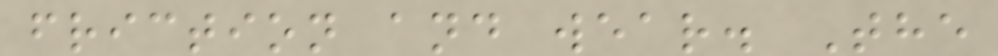friction and wear. The
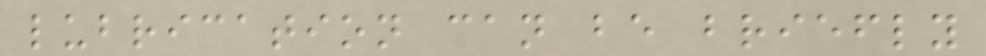lubrication can be briefly
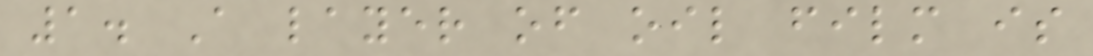1. A layer of oil film is
